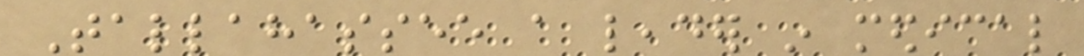Tallahassee a leader in medical
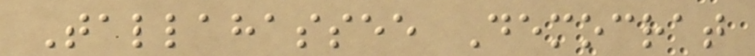Tallahassee Democrat
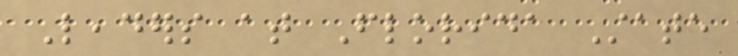Leaders at Florida State
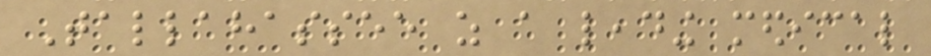Tallahassee as a leading medical
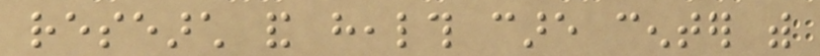research and health care center with
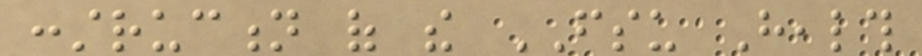construction of the FSU Health
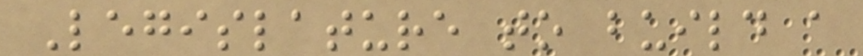Legislature to build a
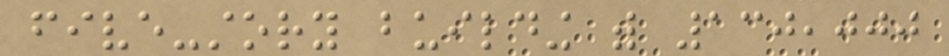five-story building with 130,000
